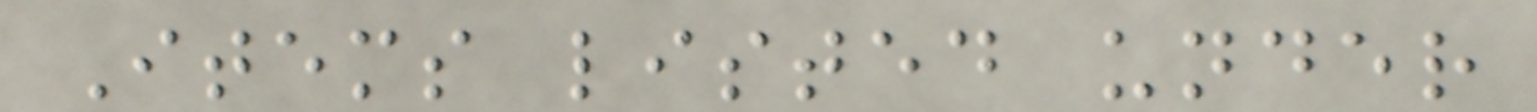Items listed under
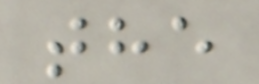the
